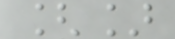[]
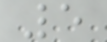5
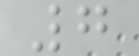7
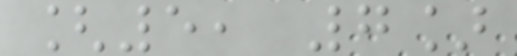[5, 7]
